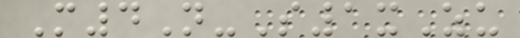M4N-S1xZu
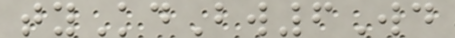tyKdBw6Wd
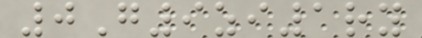0G9zi1ry
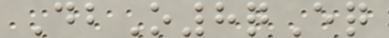DbO8qEq
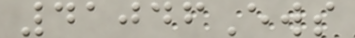41046Ews
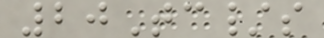20Tc/s
